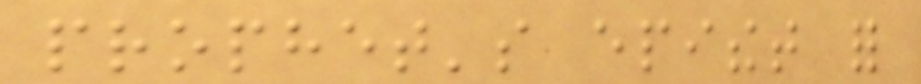prophet's epithet for
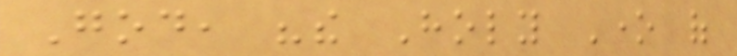God, "the Holy One of
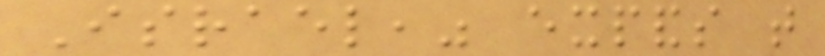Israel," expands that
